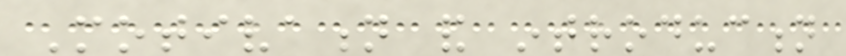Motivation and introduction
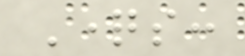Questions:
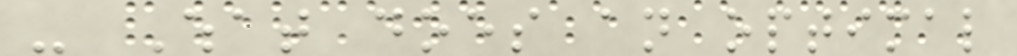- What does an optimal
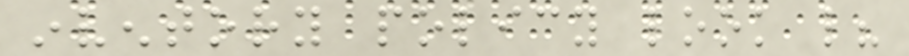inventory policy look like?
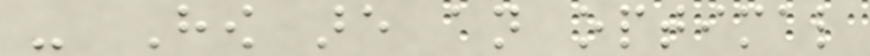- How are an optimal
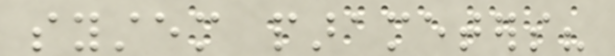system parameters?
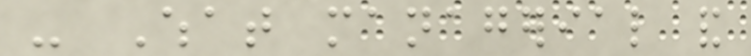- What managerial and
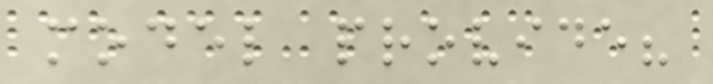model provide?
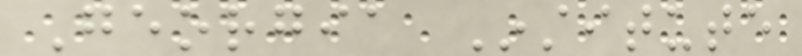Georgia Institute
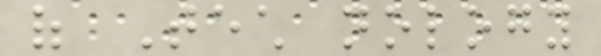of Tech nology
